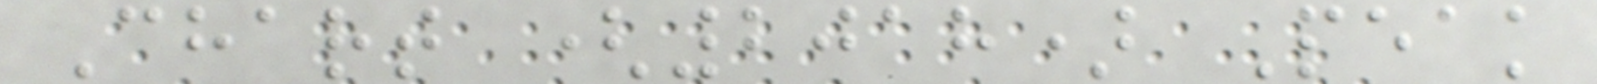Chart (2018) Peak
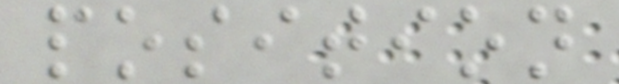position
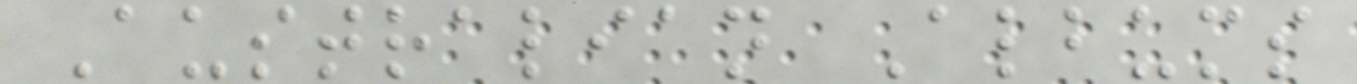Australian Albums
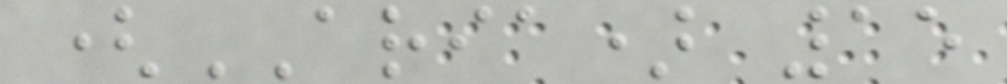(ARIA) 15
